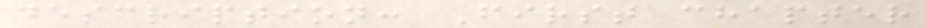description: First chapter
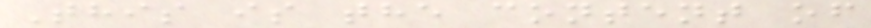This is the content of
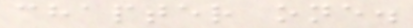chapter one.
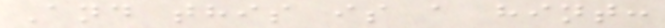And this is a hint:
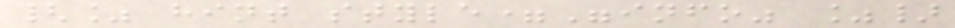{% hint style="info" %}
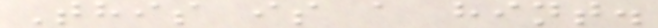This is a hint.
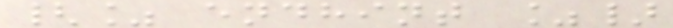{% endhint %}
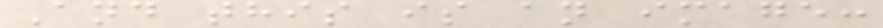And this is an image:
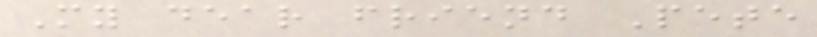My dear friend Pete
